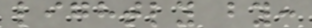lightly by:
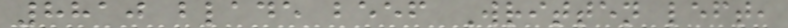8810 blade beef Written left,
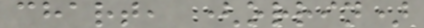chart, (orrin)
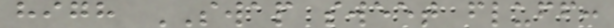high SWAP sweet fluff:
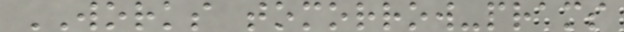WORKS tomorrow-prams
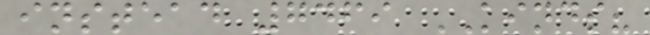instead 7469 KINDS?
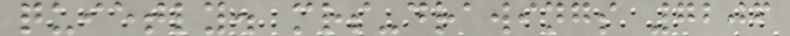quietly. mrs-drawings 7206
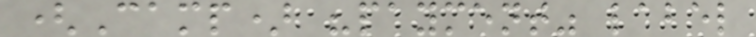(Camp) "payment" label
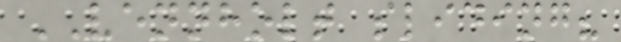VENNHOLT sliding?
